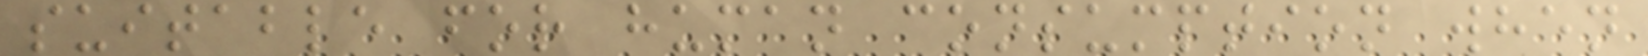suitable for human consumption when
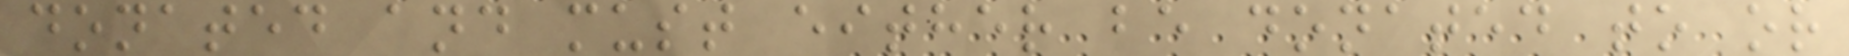donated and must either be donated to or
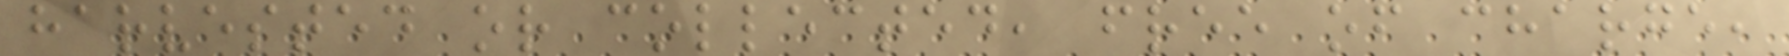harvested or collected, free of charge,
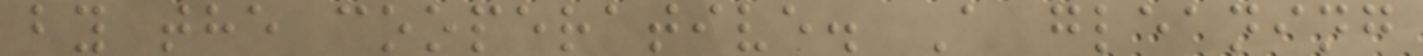by the cooperative. A gleaning
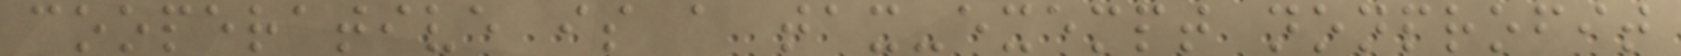cooperative is a tax-exempt nonprofit
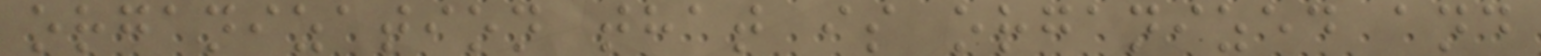organization that is organized and
